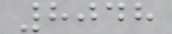8048
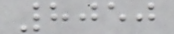8050
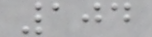104
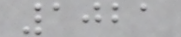1021
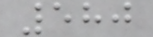580
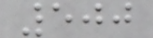500
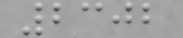2302
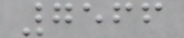7566
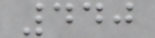440
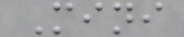Mini
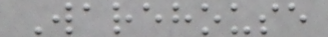Warehouse
